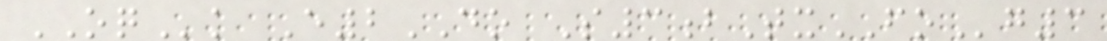OQk E2DO S3bTxFOg3
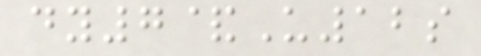dy7&U12s
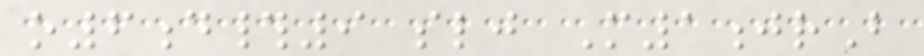o6d#9 slj M1jrB
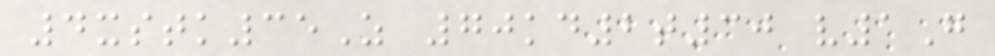4xstk35Z 70kd2t30 v1G
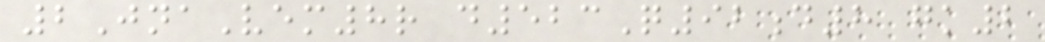2JnaVem8r d523Q92d8 gk2
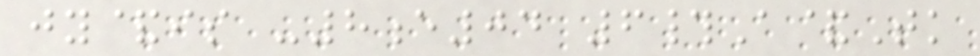jy&is -8e04 6#A&Tk
